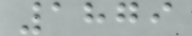1879
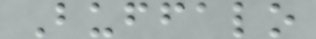Buffalo
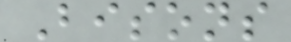Bisons
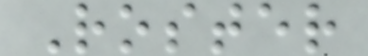Roster
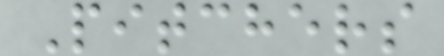Pitchers
